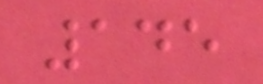145
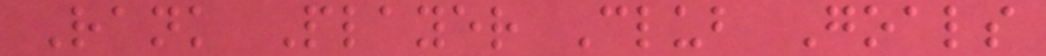Rank Player Club Goals
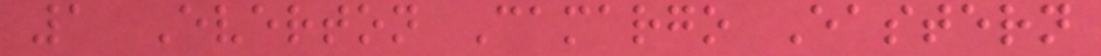1 Everton Camargo Eastern
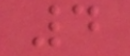4
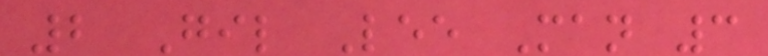2 Gil Lee Man 3
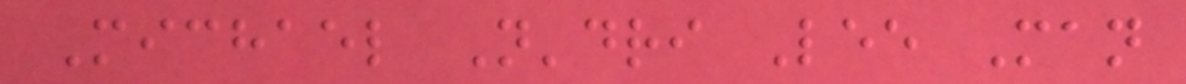Michael N'dri Lee Man
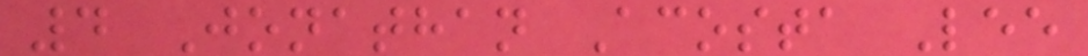4 Jonathan Acosta Lee
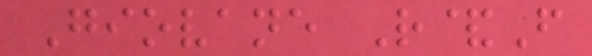Giovane R&F
